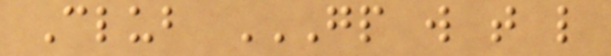Club GP W T L
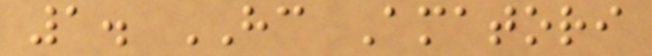1. HC Amatori
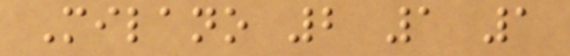Milano 2 1 1
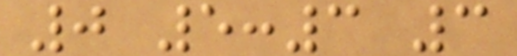0 5:3 3
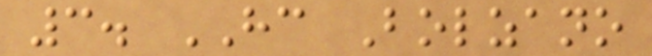3. HC Bolzano
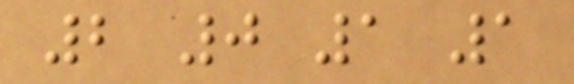2 0 1 1
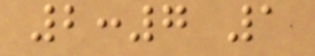2:7 1
